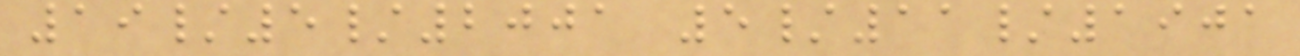19/5/2001 5/11/1901
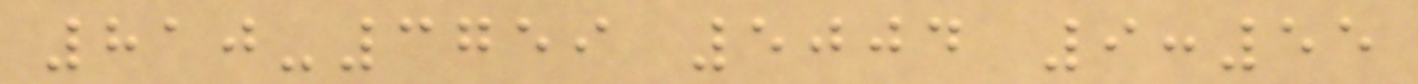810-3759 5004 9:55
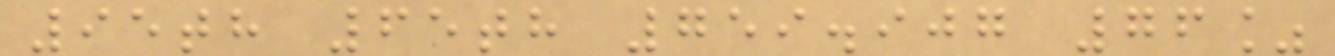95th 65th 759.907 76%
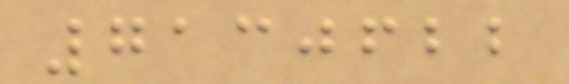7130622
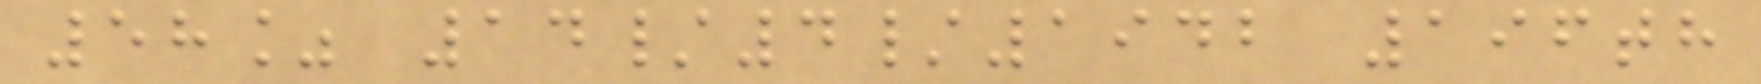58% 14/4/1942 196th
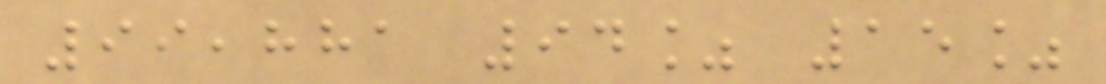99,881 94% 15%
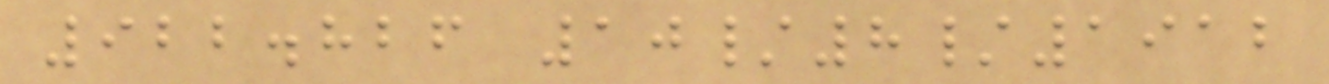922.826 10/8/1912
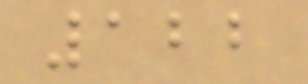122
